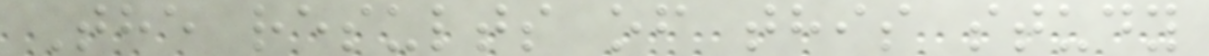The results of this study
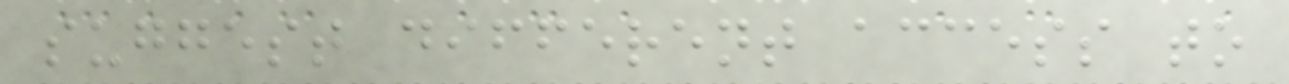suggest different access to
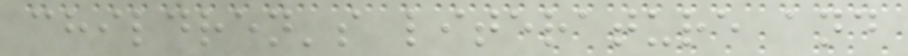children's literature and
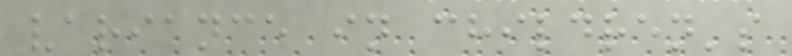variance in children's
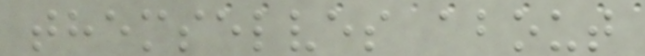themselves about
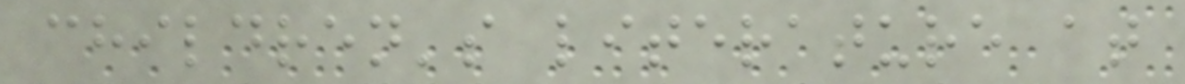children's literature at
